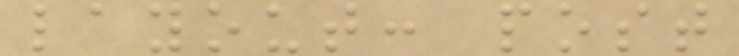layout: post
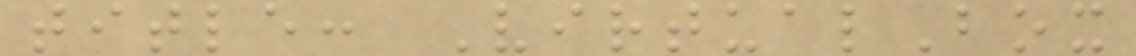title: VirtualBox
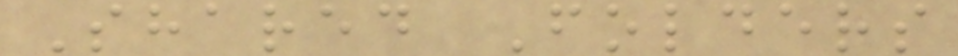Shared Folders
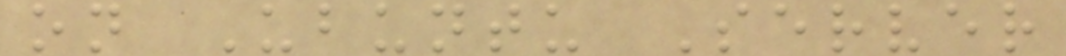on Ubuntu Server
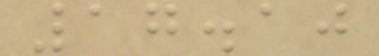17.10
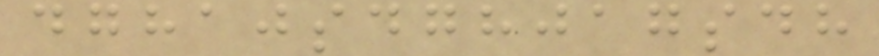dghajsdghjagsdh
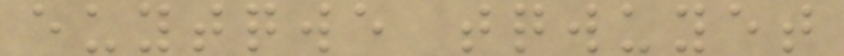euytqwe tqwuyet
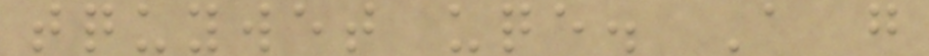tquywet uqe. A g
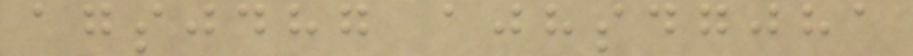agsjdhg ajhsdgjha
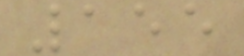155
